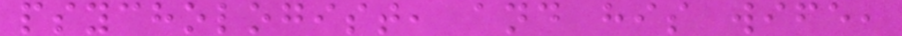psychologist, and his wife,
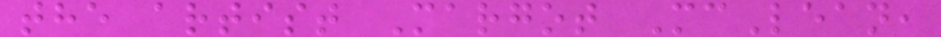the artist Margot McLean,
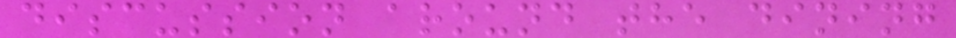discussion around the dining
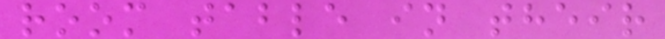room table in their
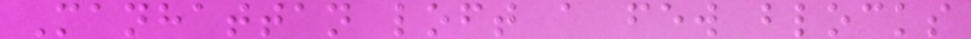Manhattan loft a few blocks
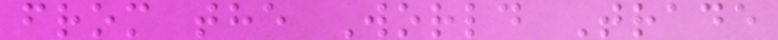from the World Trade
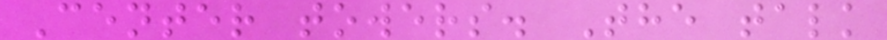Center towers. The talk
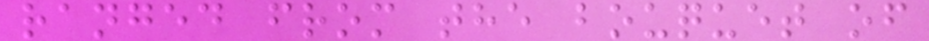ranged from the bouquet of
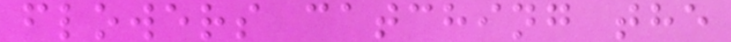flowers catching the
